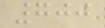700
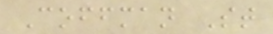Coffman St
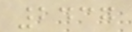2437
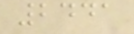2441
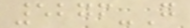5276-G
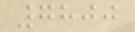7800
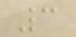3
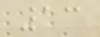13
